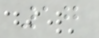17
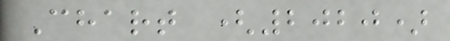Chart (2020)
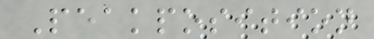Peakposition
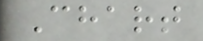Chart
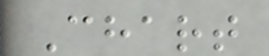Chart
